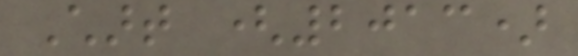Chart (2013)
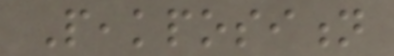Peakposition
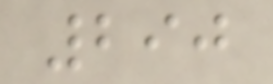290
